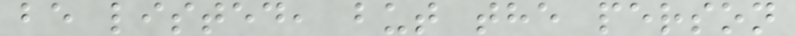be listed, but the person
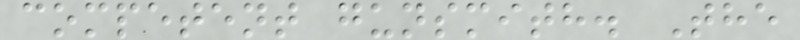competent gunsmith. The
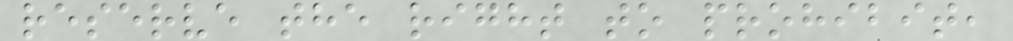reserve the right to prohibit,
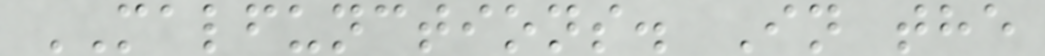MALFUNCTIONS. In the
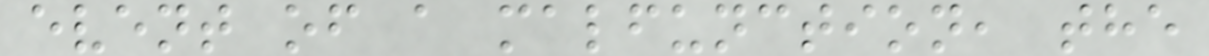event of a malfunction, the
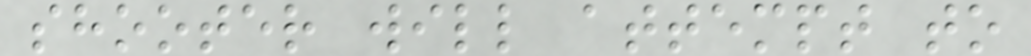shooter will attempt to
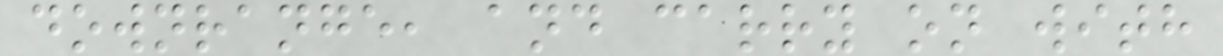downrange, and carry on with
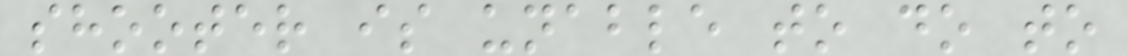shooter is unable to do to
